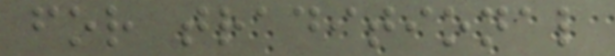for traditional
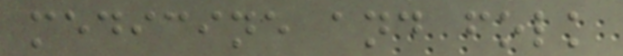medicine and folk
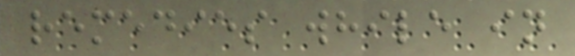remedies while in
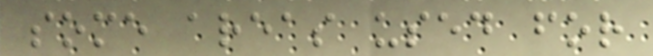some areas used for
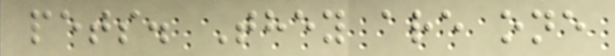pets. They are one
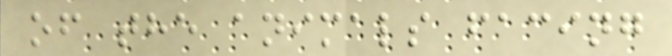of the animals facing
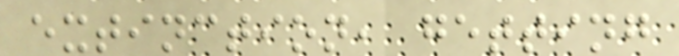extinction, getting
